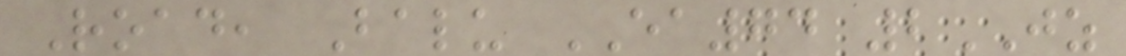Road, Balu EA74 2JZ
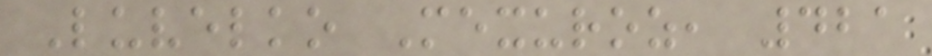Luvelko Mexuroz, 421
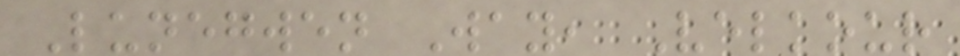Lunegwen Way, Velkour
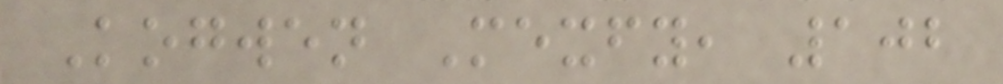Kogwen Mexfy, 102
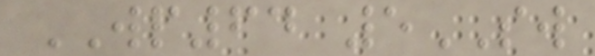WP64 5SW
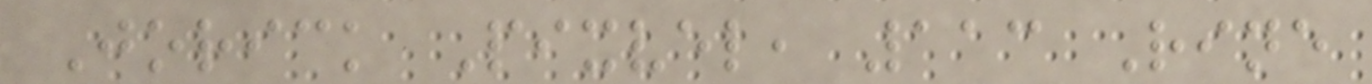Jorick Pixvel, 113 Rine
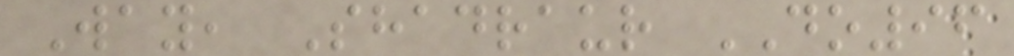Way, Shadraur DO96
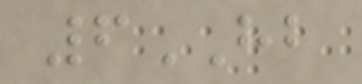6HB
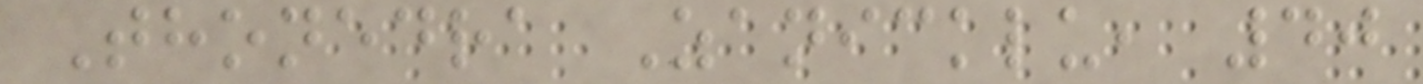Thonedra Zanicklu, 40
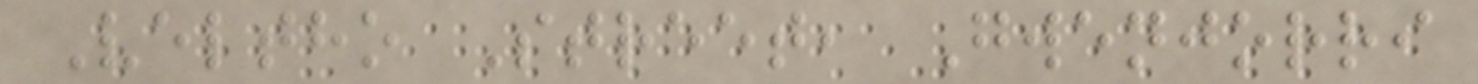Veltho Street, Gwenjorri
